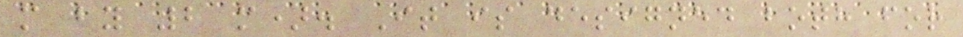m by 2 m). It is designed both for
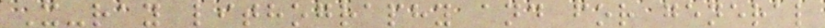X-ray lithography and for general
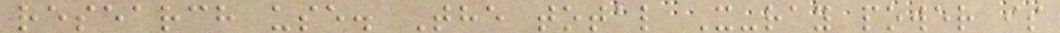research use. The total X-ray power is
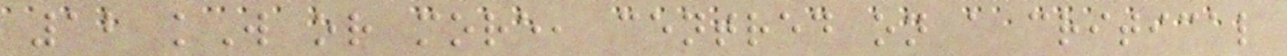12 kW or more, centred on a critical
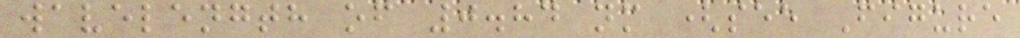wavelength of 0.84 nm (see Figure
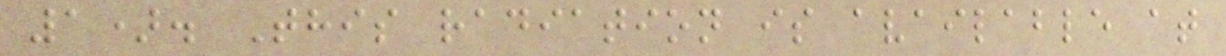1). This radiation is available at
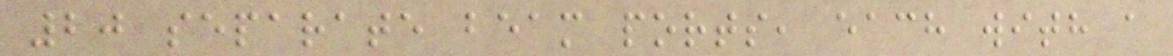20 separate beam ports, each with a
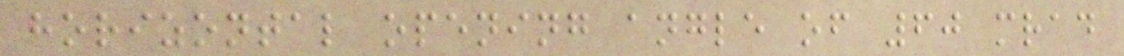horizontal opening angle of 60 mrad
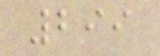299
